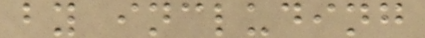by including
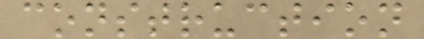construction
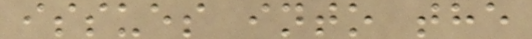issues into the
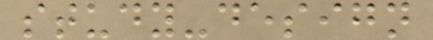study-design
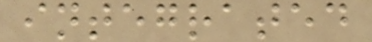integrated
